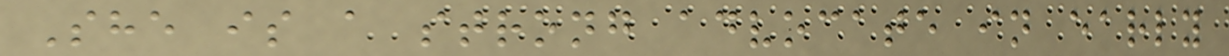She is a strong advocate in early
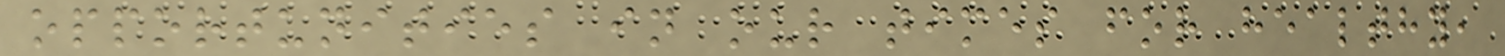opportunities in our times for healthy,
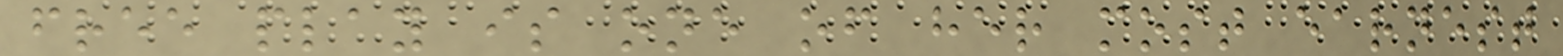free play is one of her most earnest
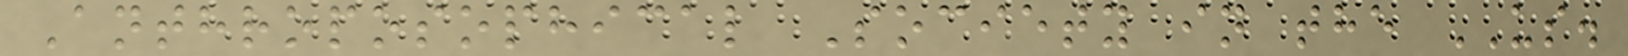Anthroposophical Society in the US.
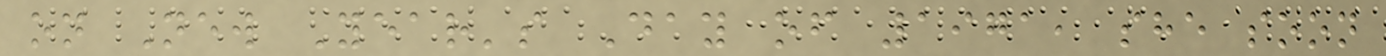on New Year's Day of 1971, she soon
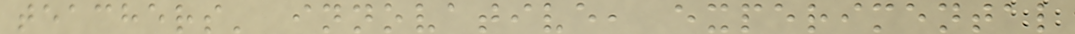teachers' innovative, experimental
